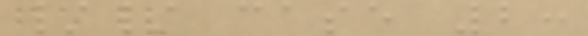// case 2:
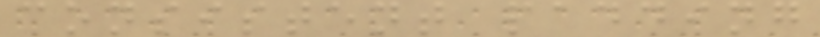consistent padding
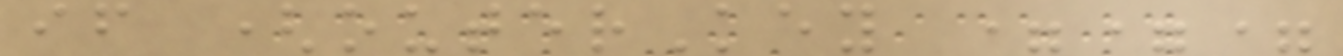if (outerKey ===
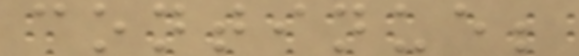continue;
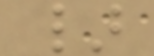}
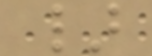}
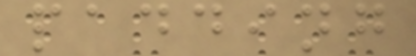padding
